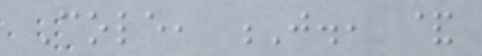Cole, J., &
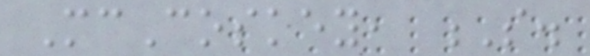McCoskey, S.
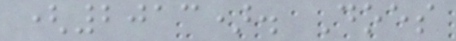(2013). Does
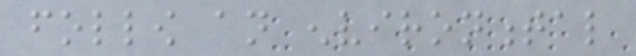follow an environmental
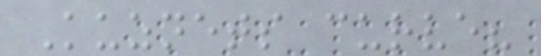Kuznets curve?
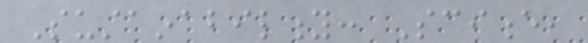Sustainability: Science,
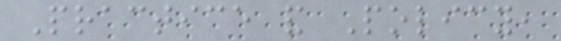Practice and Policy,
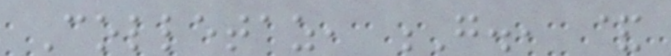Colletaz, G., &
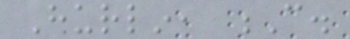Hurlin, C.
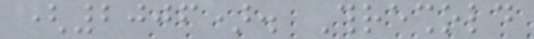(2006). Threshold
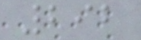292
